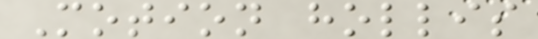Motion hollis
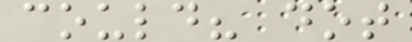could? dot
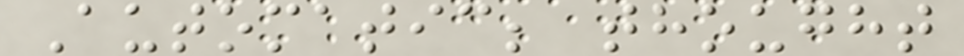Automatic; thought
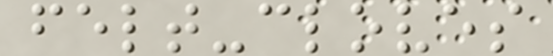felt-cloves
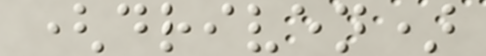(driven)
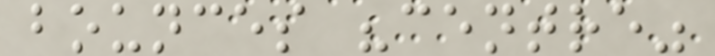bounces "centre"
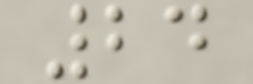24
